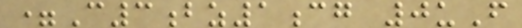=C3bz1cg 0uF
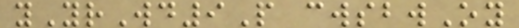yYrWd9P cwsbwOy
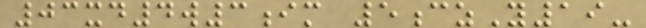03xd4w3im 5czY19-
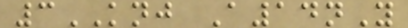3KNJ A14nY
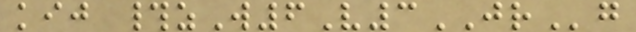kij #zW6V3JRg
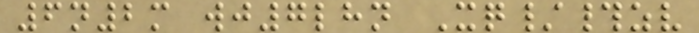6n2m wj7lhn Xq/#zv
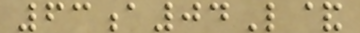63a04L&
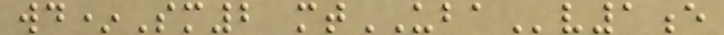wd*Sm2 mtUBAv1e
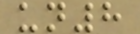un8
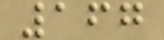167
